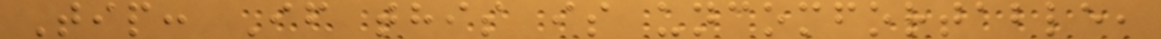Tip: If this is uncomfortable,
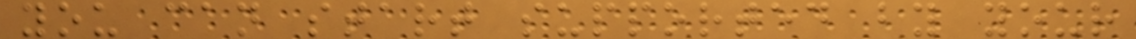you can start supported by your
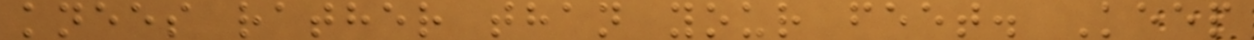knees rather than your feet. Keep
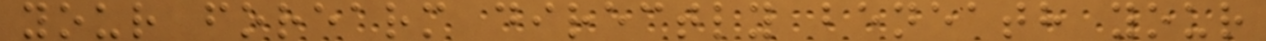your forearm directly beneath your
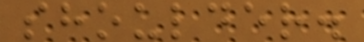shoulder.
